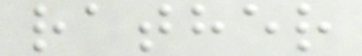rather
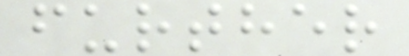further
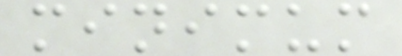minimum
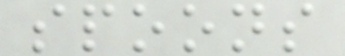spoons
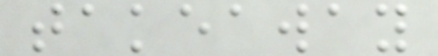takeaway
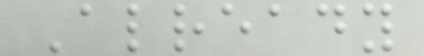Already
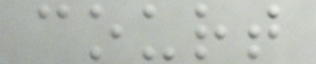court
